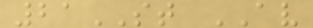21ST AV
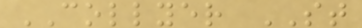COLLYER ST
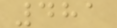481
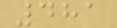481
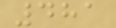481
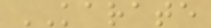KARATE
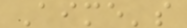Aime's
